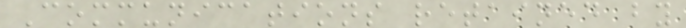Communications retained by
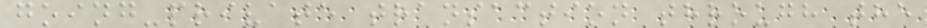going-private transaction through the
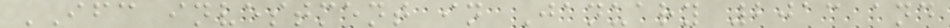IFC investment in January 2013 and
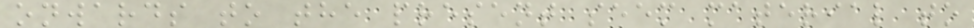onwards to the present seem material to
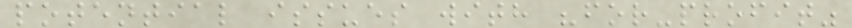potential issues with "for-profit"
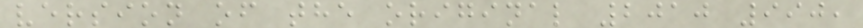version of the original 2010 990,
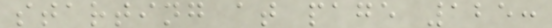starting at page 125:
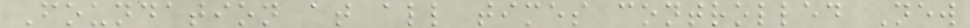Foundation at all times controlled New
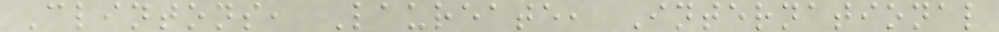Clintons, Laureate, International
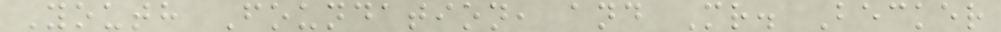Youth Foundation, and Mr. Becker
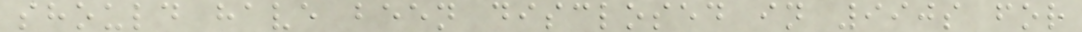should have been disclosed in 990s for
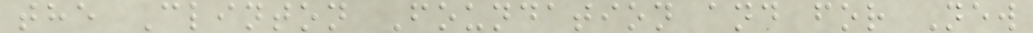the Clinton Foundation and for New
